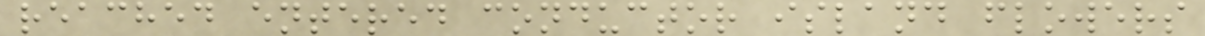reached entered conductor island flowers
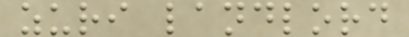zuri landlord
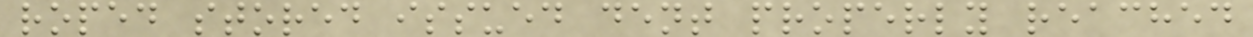roped stored issued dent properly reached
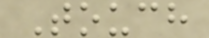Touch
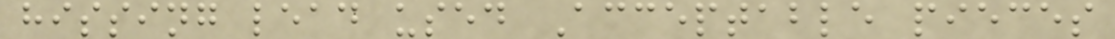hissing lead used Acceptable pieces
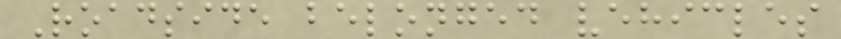Roadside belonged vehicles
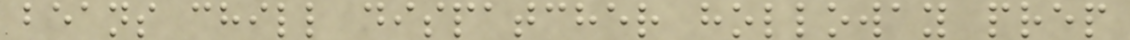beans chill dispatcher holloway prep
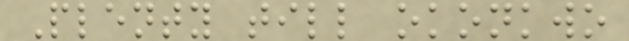Plenty till okonkwo
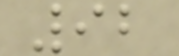92
